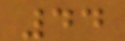44
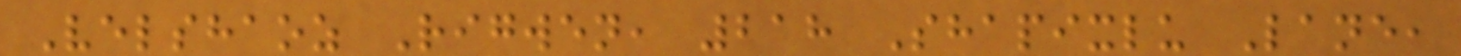Velshaoz Rigwen, 218 Shapixlu Lane,
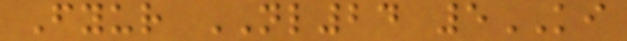Fyur NL24 5KI
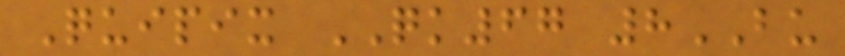Quipix QK67 8BU
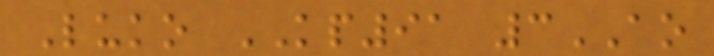Luko KP91 3AO
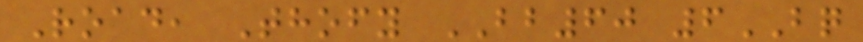Road, Thofy BB60 6BQ
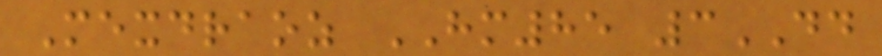Mexdraoz HM85 3DD
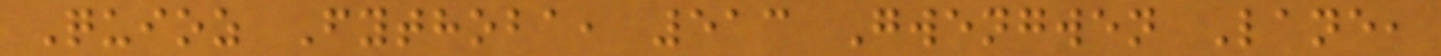Quioz Fythoba, 513 Gwengwen Lane,
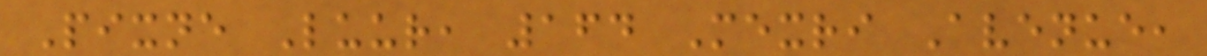Pixne Luur, 164 Mexri Avenue,
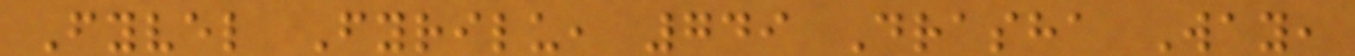Fyvel Fyrilu, 749 Drasha Way,
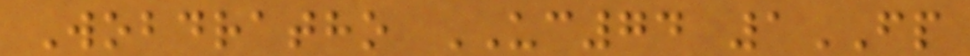Wobdratho UC74 1FP
